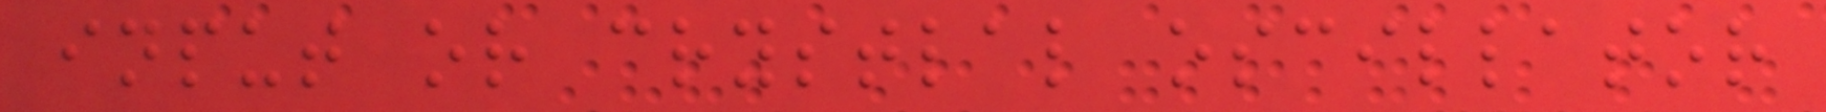input or crystlal oscillator
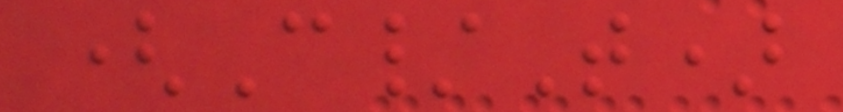(C/T)
